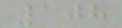108
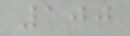100
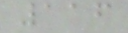116
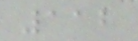112
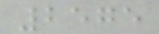2575
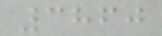3860
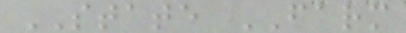STATE FARM
